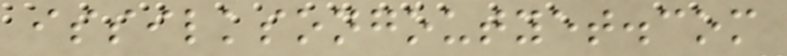issilksongoutyet.com
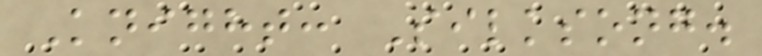Knight: Silksong.
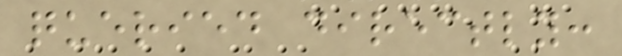queried directly:
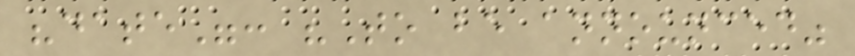"date": "To be announced"
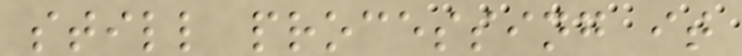still processing it
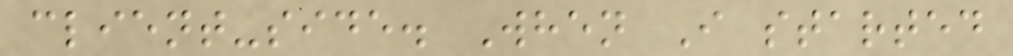client-side. When I started
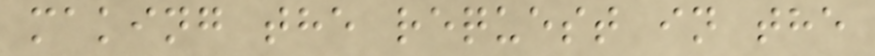making the request in the
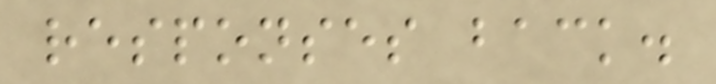responses back.
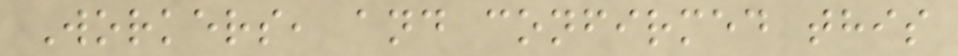Workers, and confirmed this
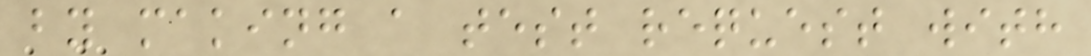by making a test request with
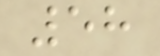58
